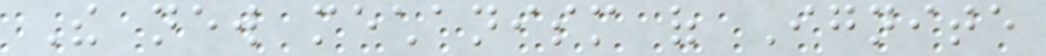The new mechanism of Ignite
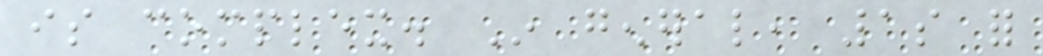is complex. In general, 1s for
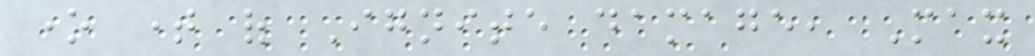one time of Ignite damage, Max
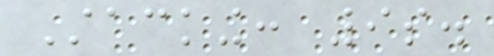Stacking: 9s.
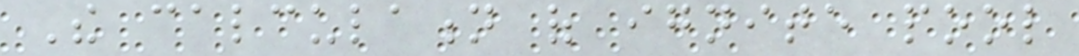The calculation of ignite pool
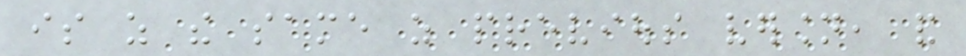is as the same as previous version, and
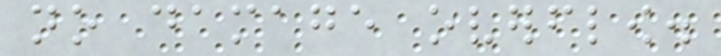no damage overflow.
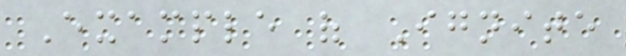Example of Ignite
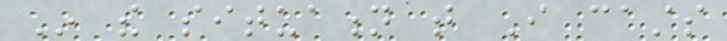In the situation that I casts
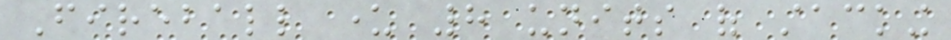Fireball under 8 units of stacking
